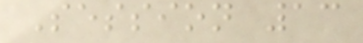Session 13
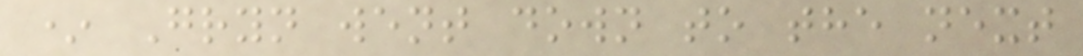* Gryn went down to the next
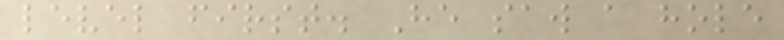level first. He saw a hole
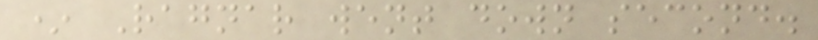* Ragnar went down second.
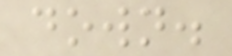down.
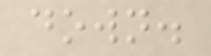down.
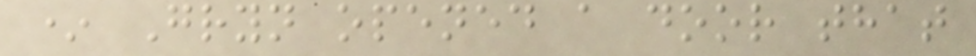* Gryn opened a door that
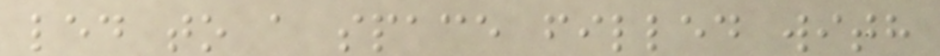led to a space filled with
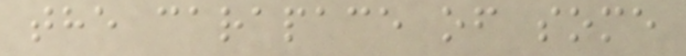the carapace of some
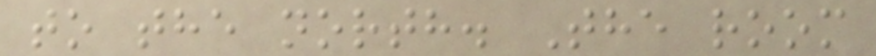to the north. The room
